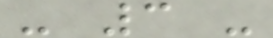- 3 -
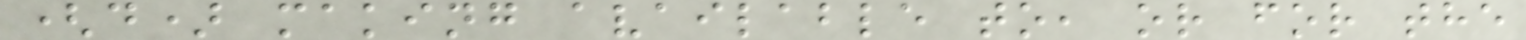(d) making available to, or for the
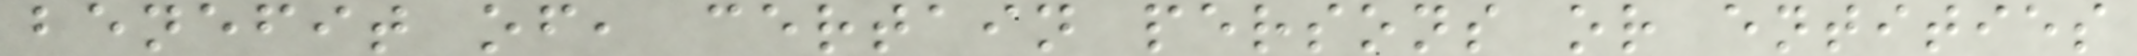benefit of, certain persons or entities
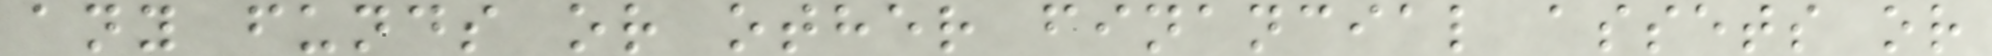any funds or other financial assets or
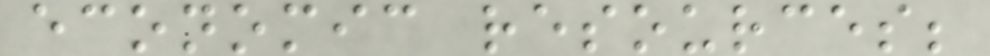economic resources;
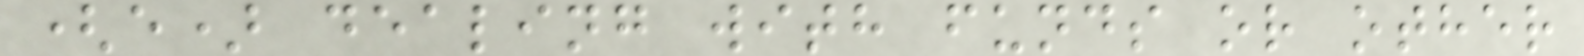(e) dealing with funds or other
